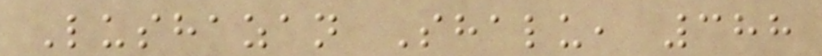Lushazan Shalu, 388
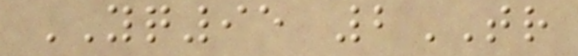YQ95 2TR
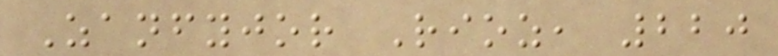Zanfyjor Rioz, 220
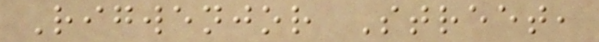Rigwenjor Street,
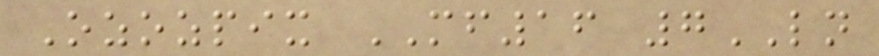Ozozpix MF16 7LN
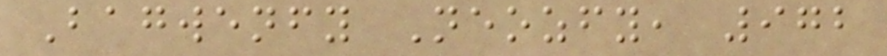Bagwenfy Neozfy, 972
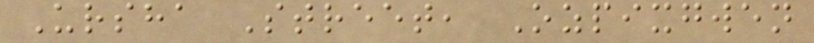Ursha Street, Ozpixgwen
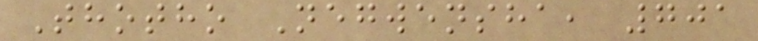Thotho Negwensha, 701
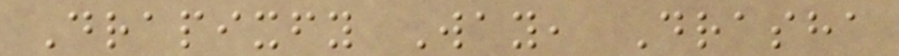Drapixfy Way, Drasha
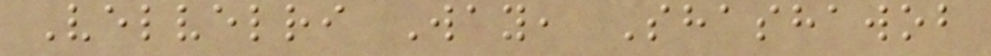Velvelri Way, Shashawob
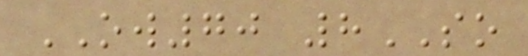OW70 8SO
